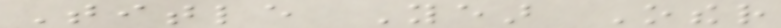Title Year Other
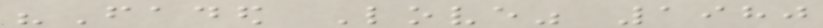"Faded Love" 1980
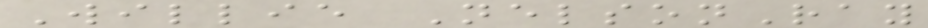Willie NelsonRay
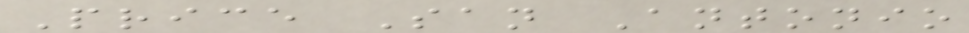Price San Antonio
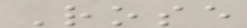Rose
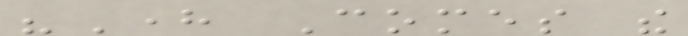"Here Comes the
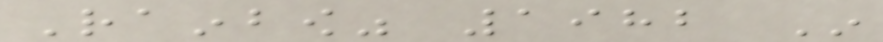Rainbow" 1982 In
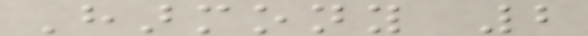Harmony 2
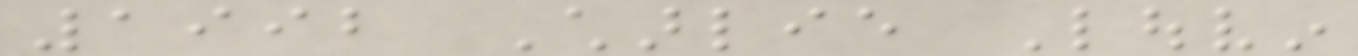1992 Charlie Louvin
